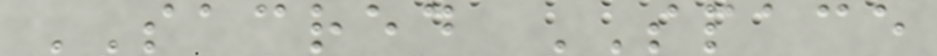SACRED SPACE
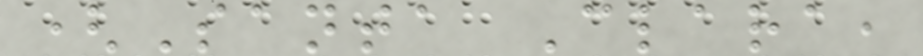(Santa Clara,
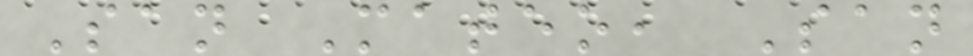San Mateo, San
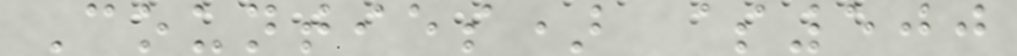Counties) $500
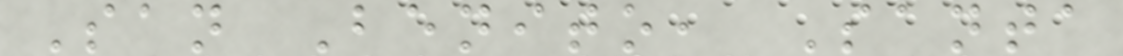San Benito, Santa
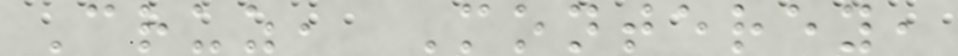Cruz, Monterey,
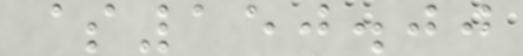$150.00
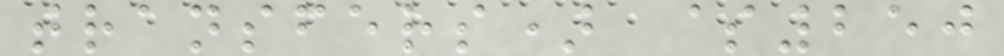transfers) $250
